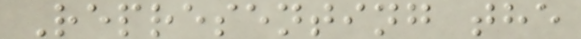Representing the
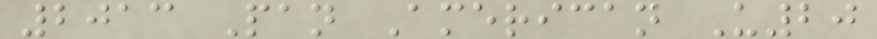2013 Pan American U20
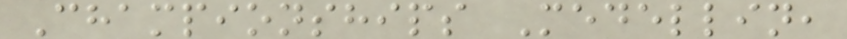Championships Medellin,
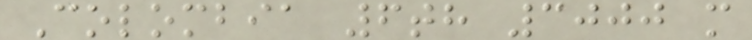Colombia 6th 3000 m
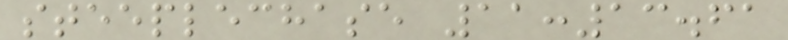steeplechase 11:13.61
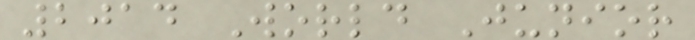2014 World Junior
